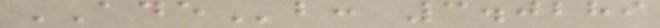ADEb: 3.0289
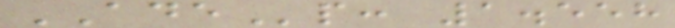ADEp: 1.558
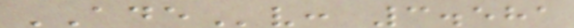ADEv: 3.581
